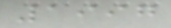1997
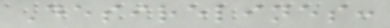Desirelines:
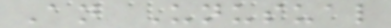An Unusual
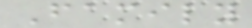Family
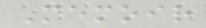Memoir
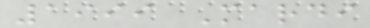1999 Mardi
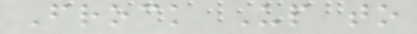Frock Up to
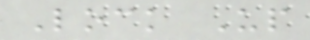Lock Up
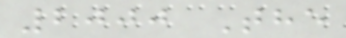2000 The
